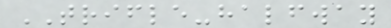TRIFLE-halfway
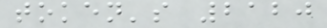token's 2120
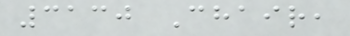3130 Chair,
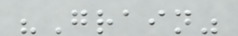"Grain"
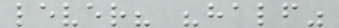lever? "half"
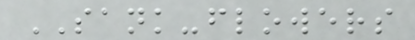SANK-flowers
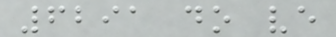6291 do ve
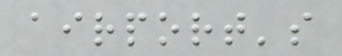airport's
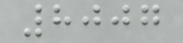8007
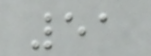51
